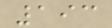193
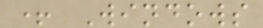+ Windows
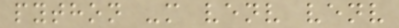python -m venv venv
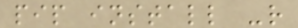pip install -r
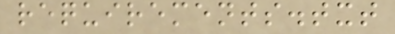requirements.txt
